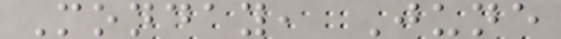Monday, June
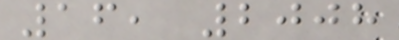16, 2008
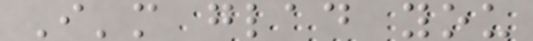I'm glad you
